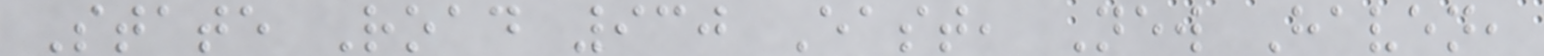State Road 930 East, New Haven,
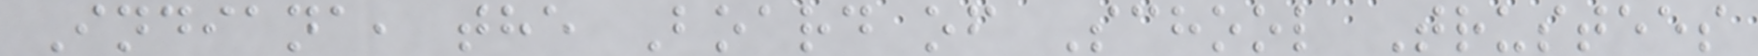Indiana, the Board of School Trustees
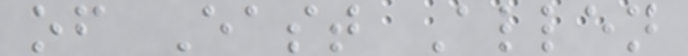of East Allen
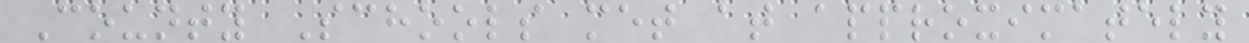County Schools met at approximately
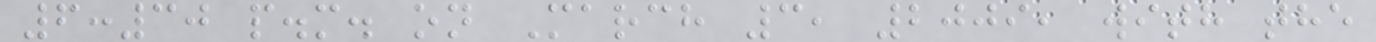6:30 p.m. on March 3, 2009, with the
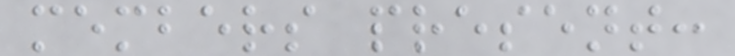members present:
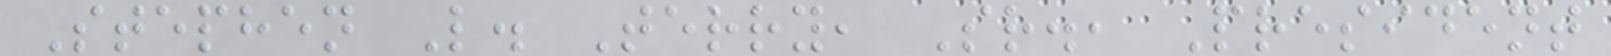Stephen L. Terry, Sr., President
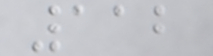112
